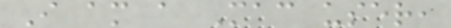I am a Mac user,
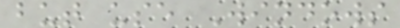but use Windows
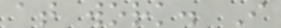at work. I
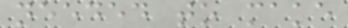needed to make
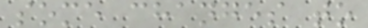some changes to
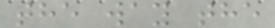the way the
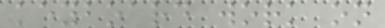keyboard work on
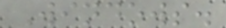Windows.
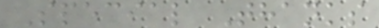Special Thanks
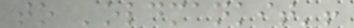to 'oldmankit'!
